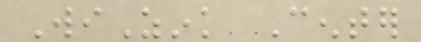WiZink Center
